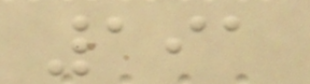191
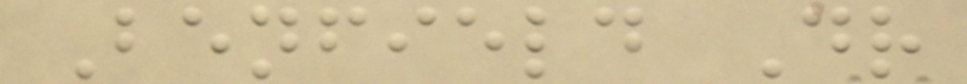Benfield Dr
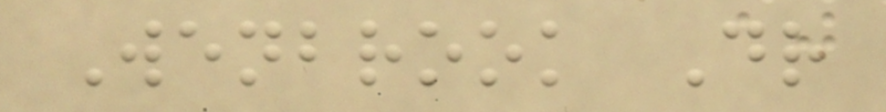Wenbrook Dr
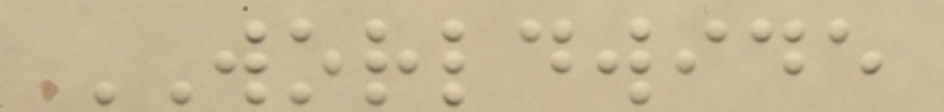WORLDWIDE
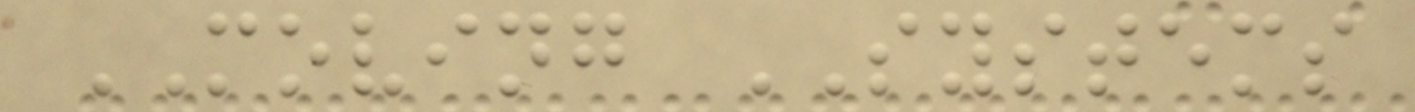MOVING SYSTEMS
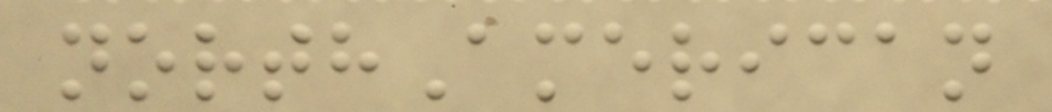northAmerican
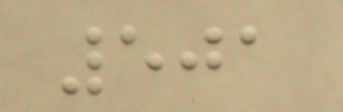501
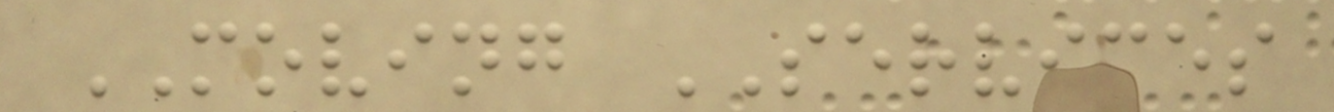MOVING SERVICES
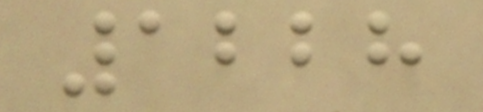1228
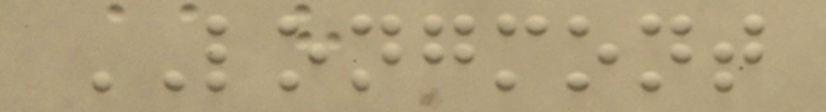LONGMONT
